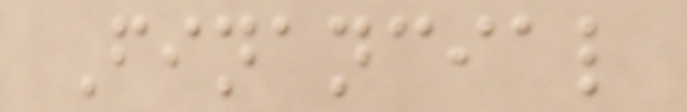Financial
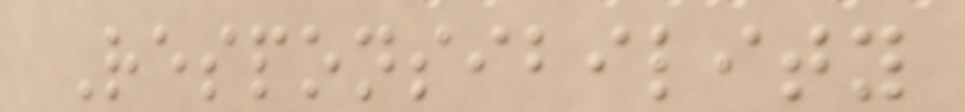Responsibility
